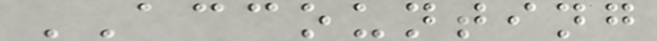ACCOUNTING
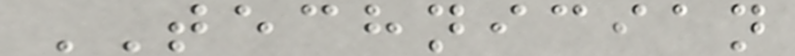TECHNICIAN
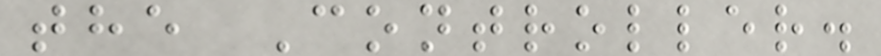the Controller.
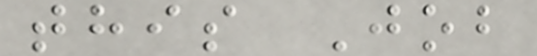this Job
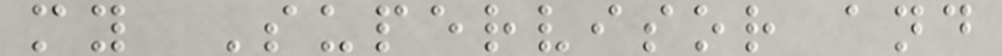my Supervisor and
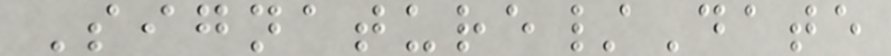Signature/Date
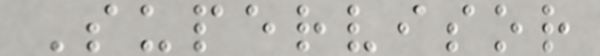Supervisor
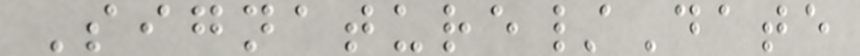Signature/Date
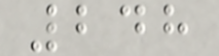248
